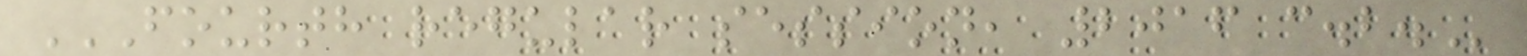FOURTH REGULAR SESSION, 2016 C.B.
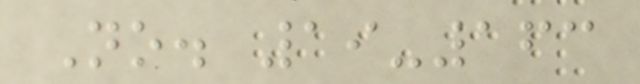No. 19-163
